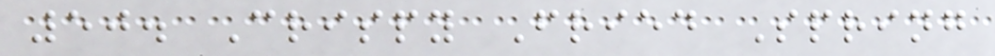50. Crispy Fried Spring
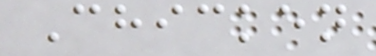Chicken
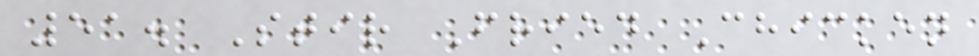51. Stir Fried Chicken
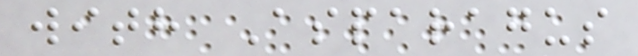with Asparagus
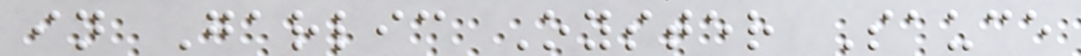in Garlic Oyster Sauce
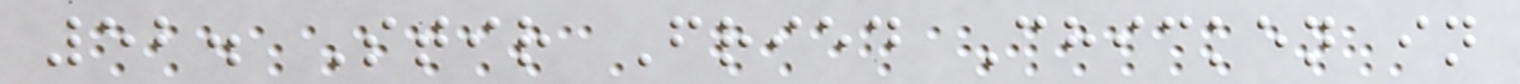52. Stir Fried Chicken in
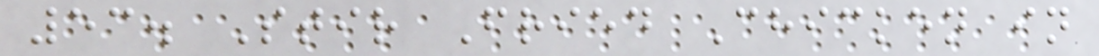53. Stir Fried Chicken in
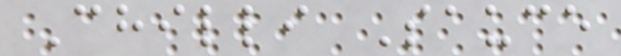Chilli Sauce
